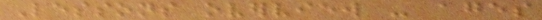Lessons overview - ages
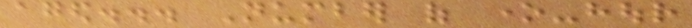aged... Number of one-hour
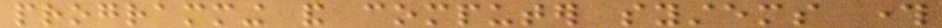programming and computer systems through
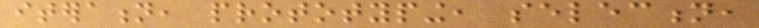iteration, prototyping, selection,
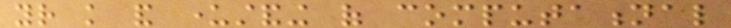your knowledge and understanding of computational
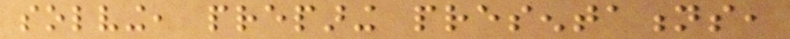solving, preparing presentations,
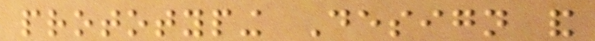prototyping Design and
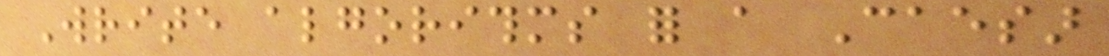Write algorithms for a Caesar
